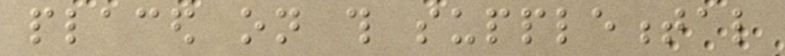placed on this supplemental
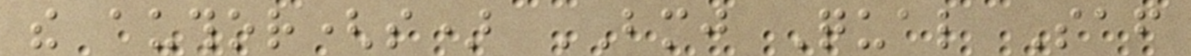the author(s) BMJ Qual Saf
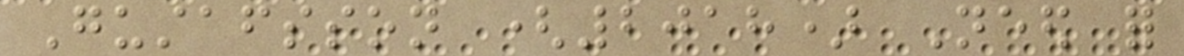Gustafsson (2018) Need for
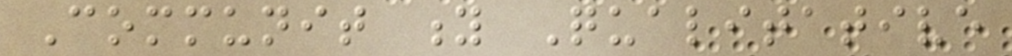Communit y Qualitative
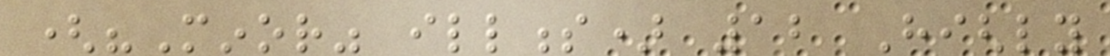("Minor" illness) 12 Highly
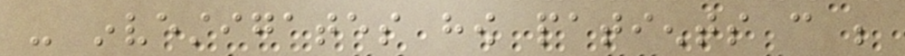- investigates how patients can be
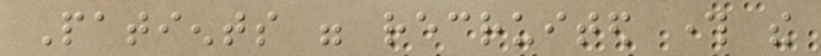Patients were recruited through the
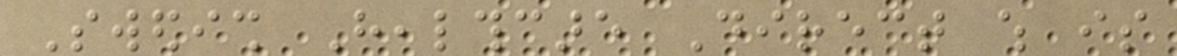Swedish Healthcare Direct which is
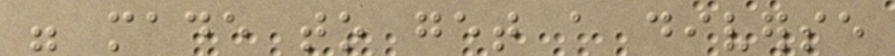were made to get a diverse
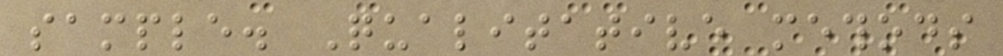sample. Qualitative methods
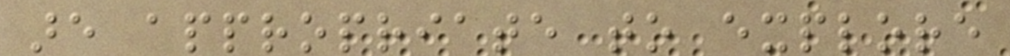are appropriate to explore
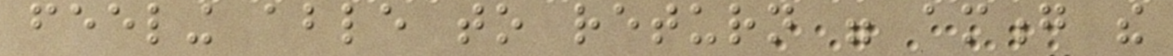feeling able to return were among the
